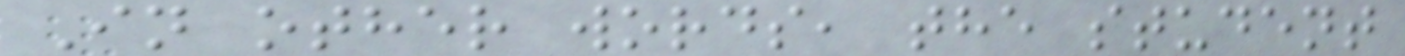In other words, the student
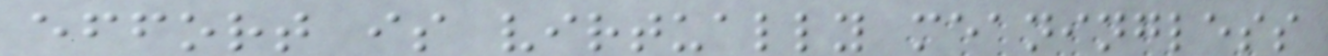effort is virtually meaningless
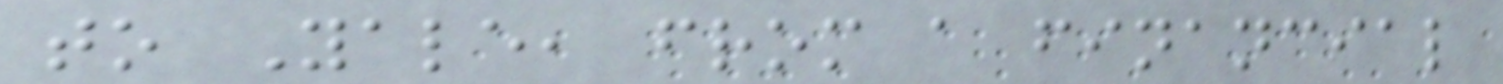to Yale, from a financial
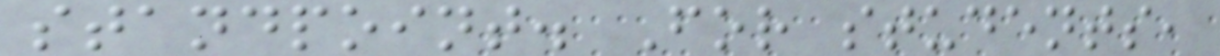standpoint. For students,
